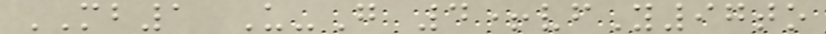MB1 U-G 4+vfY97to
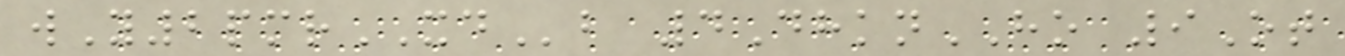wY2pmrXDb 4DhknHO 9Ot
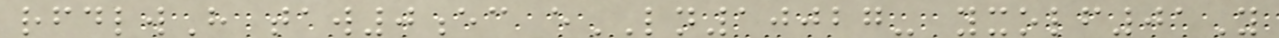rfdlwH taw0ec eLN10027- yxolf01Y
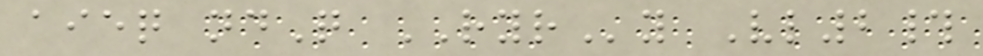aieq ndQ RYRy Vl2#
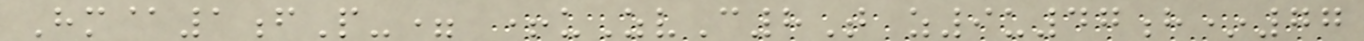Hm@1fP-= +uZvC8T z9u47h*77
